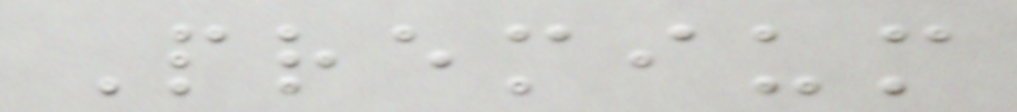Premium
